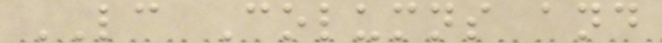LC Columns and
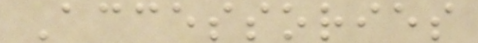Accessories
